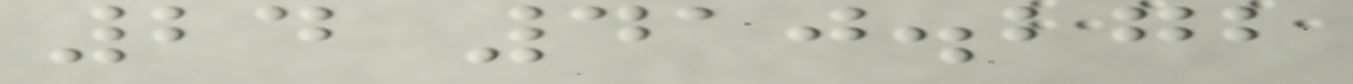24 410.272
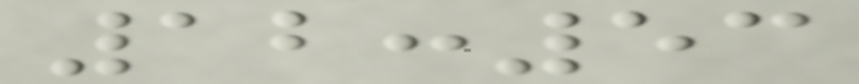12:53
